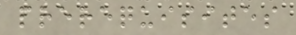prerequisites
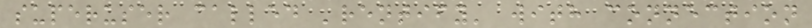superuser called 'rentify' with connection
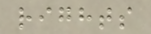rights
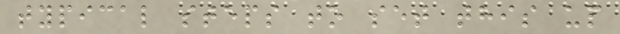typical steps to set this up
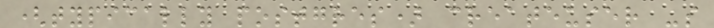(typically postgres) createuser -s
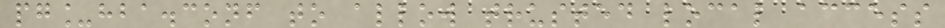pg_hba.conf to allow trusted local access
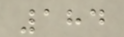184
